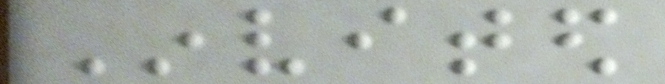Invited
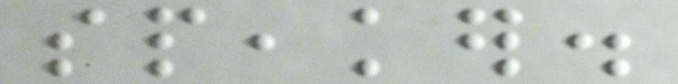speaker.
